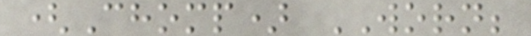(Chomp) WORN;
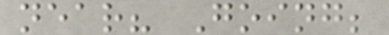near? Going;
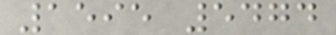1595 5474
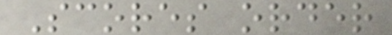Scores order
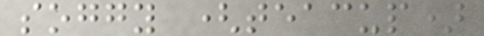soggy (teacup)
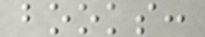books:
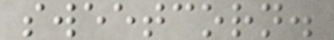sweetcorn.
